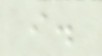i.
